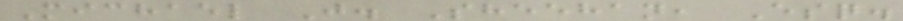Michael J. Sheehan, Esq.
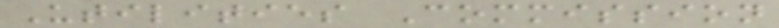Utilities Commission
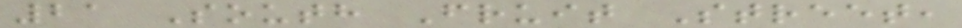21 South Fruit Street,
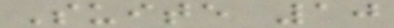Suite 10
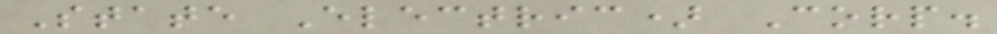State Electric) Corp.
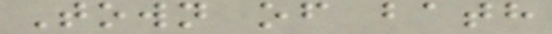Town of bath
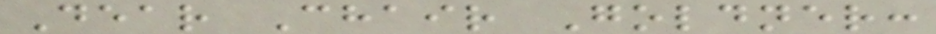Dear Chair Goldner:
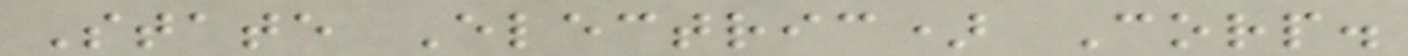State Electric) Corp.
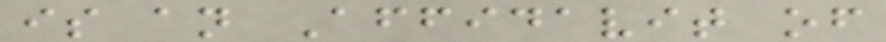is an Affidavit of
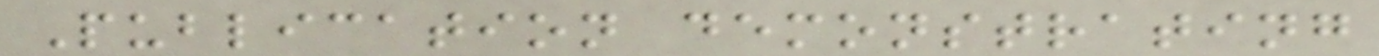Publication demonstrating
